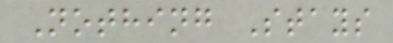Nothing Stays
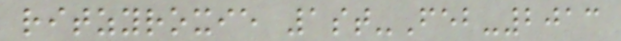ritzyroxie 1st-Feb-2013
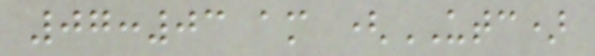07:03 am (UTC)
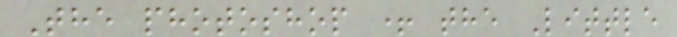The photoshop + the Little
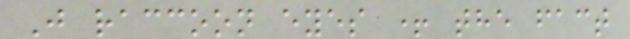J raccoon eyes + the fact
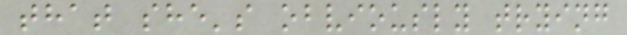that she's obviously trying
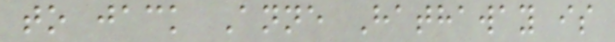to jack Anne Hathaway is
